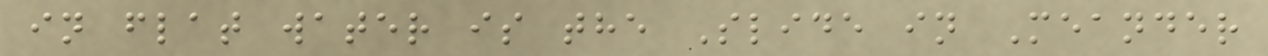in flat water is the Slide in Meander
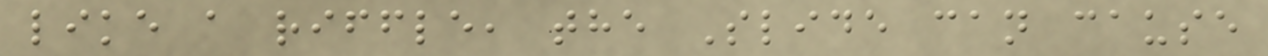like a riffle, the Slide can cause
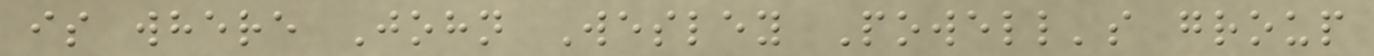is where John Wesley Powell's group
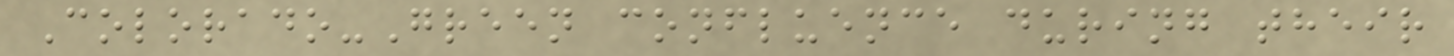Colorado-Green confluence during their
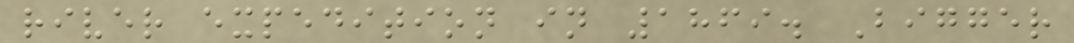river expedition in 1869. Bigger
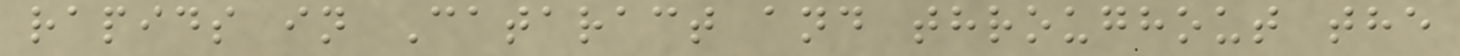rapids in Cataract and throughout the
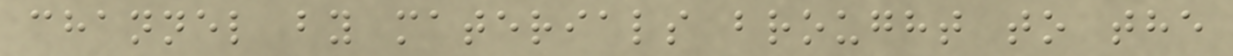channel by materials brought to the
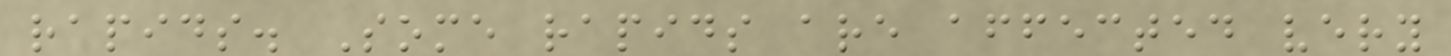rapids. Some rapids are affected very
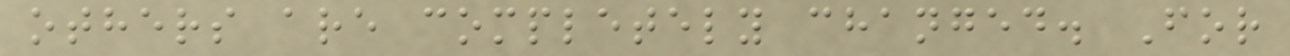others are completely changed. For
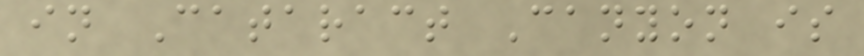in Cataract Canyon is
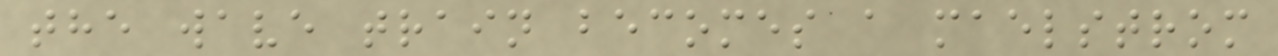the wave train becomes a maelstrom
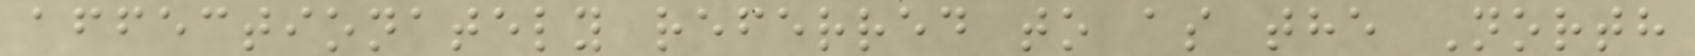affectionately referred to as the North
